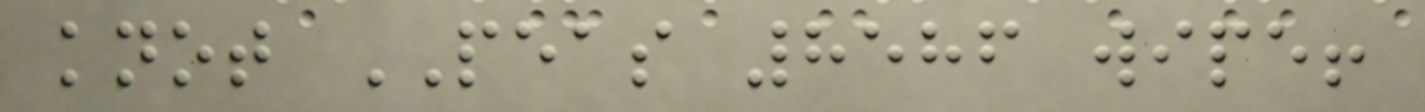knot PEAS 8586 wipe!
